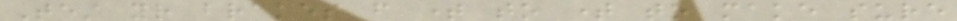Test your brakes from time to time to make sure
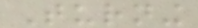Turning
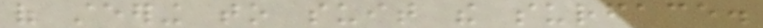of steering to suit the surface.
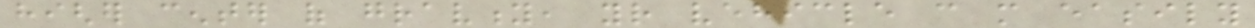higher center of gravity, your vehicle can more easily
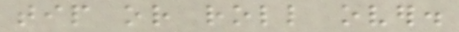tip or roll over.
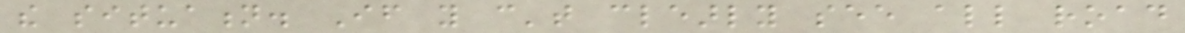the situation. If you can't clearly see all road
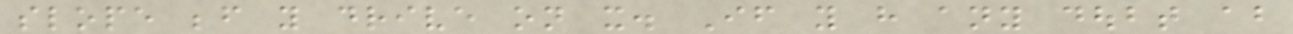slope before you drive on it. If you have any doubt about
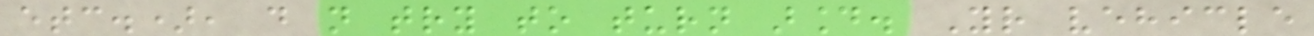etc.), do not try to turn around. Your vehicle
